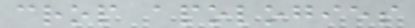crop apologies
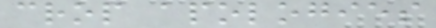crop apologies
